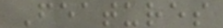Features
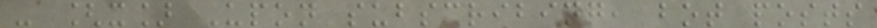- [x] Upon subscribing, bot posts
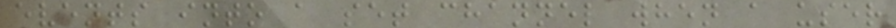events into a set channel when a user
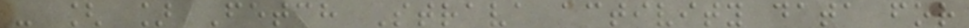- [ ] Fetch Strava activity data for
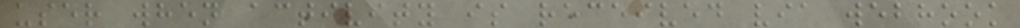user when activity is received via webhook
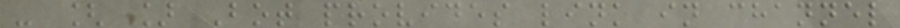- [ ] Bot provides link in channel
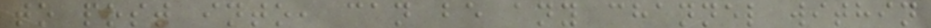to post into, can be any channel within
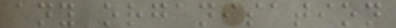any organisation
